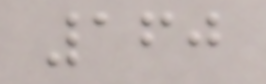160
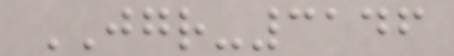JGR-3146
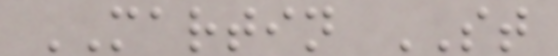MARTIN ST
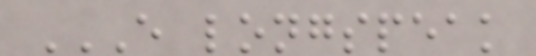E LONGSPEAK
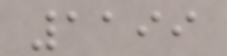1199
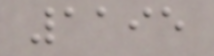1195
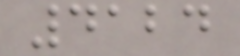4124
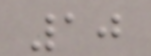10
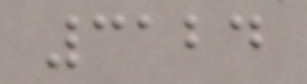3124
